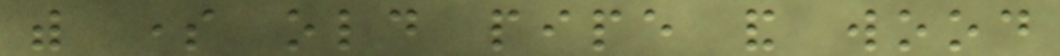with some old pipe and wood
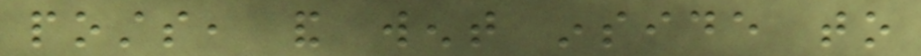posts, and went inside to
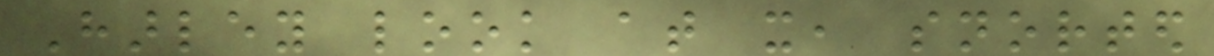Harley look at it, snorted
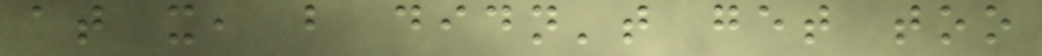at it, but didn't get too
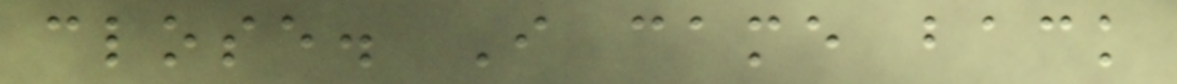close. I came back
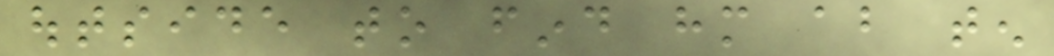outside to find him about ten
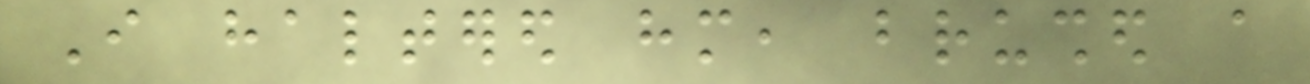I haltered him, brushed a
